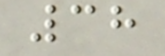38
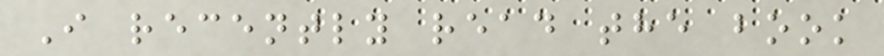I recently read the book
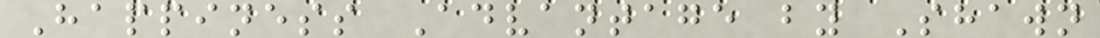Happiness Advantage by Shawn
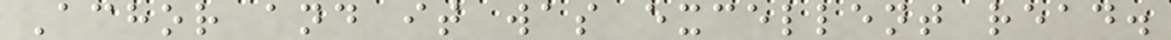Achor and it was excellent read.
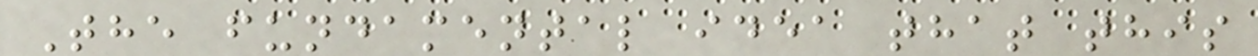The fundamental idea that this
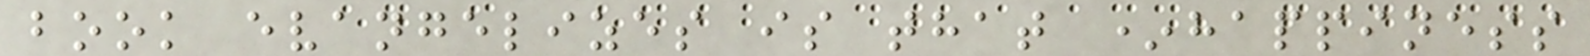book evangelizes is that *happiness
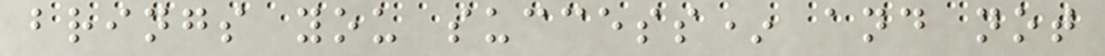brings you success* and not
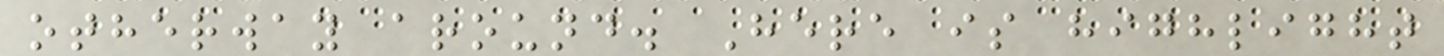otherway around. Here is highlight
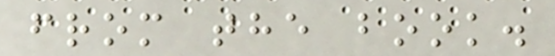from the book.
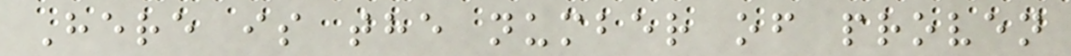Here is the number of proven
